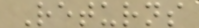Returns
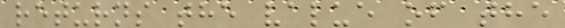returns the value of the
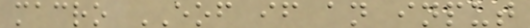macro EOF if an input
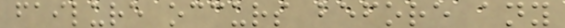failure occurs before any
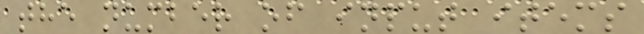the number of input items
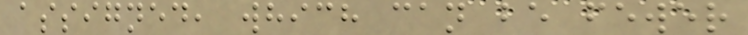assigned, which can be fewer
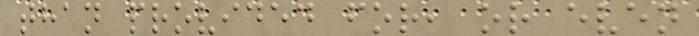than provided for, or even
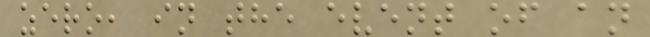zero, in the event of an
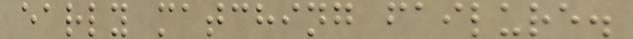early matching failure.
